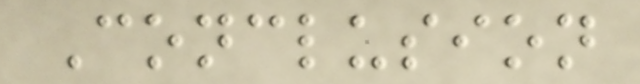Conclusion
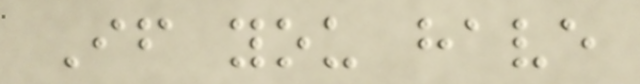If you have
